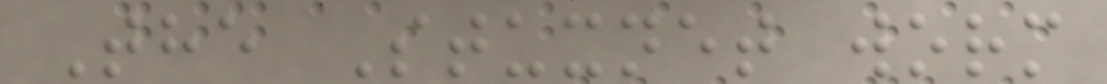The Stuxnet worm
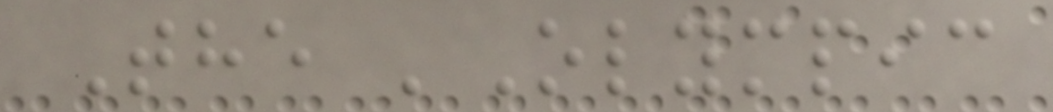The 'Olympic
